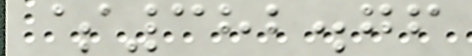$382.76
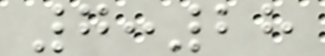7:28
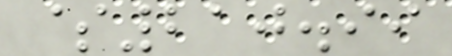$210.99
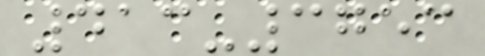413-3753
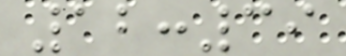12:39
